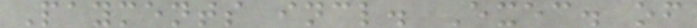Payments incl. Exec. of
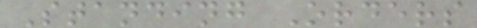Standing Orders
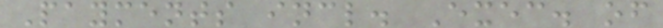Payments incl. Exec. of
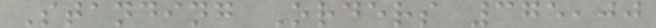Standing Orders 375,00
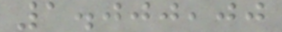1.000,00
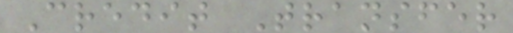Credit Transfer
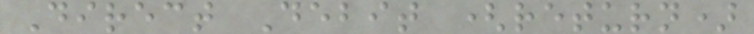Direct Debit (return)
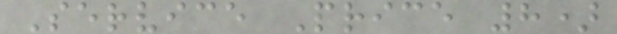Service Price 8)
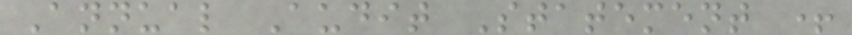Annual Audit Statement +
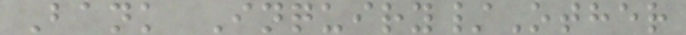Bank Inquiry/Other
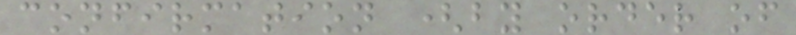confirmation (by order of
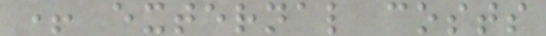+ external costs
